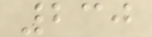230
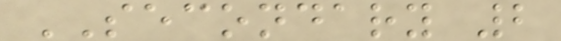SECONDARY 2
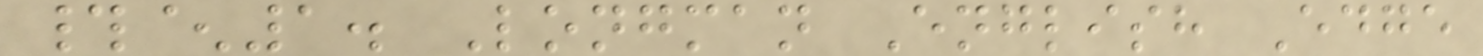#^1. Longman English Edge
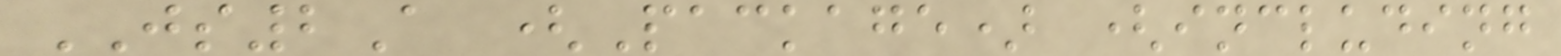JS2A (Package) (including
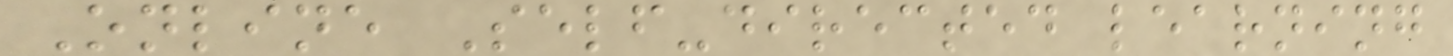Online Self-directed learning
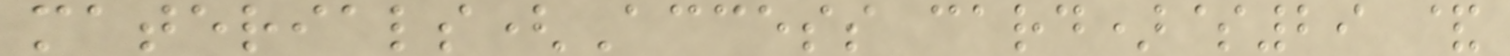materials(Access card)$29 &
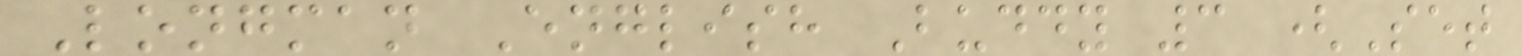Longman English Buddy 3 (Set
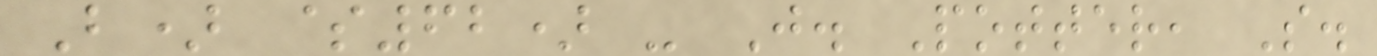B) $62) - J. Potter, S.
